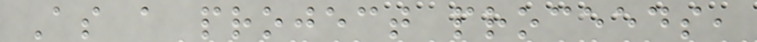As a project proceeds,
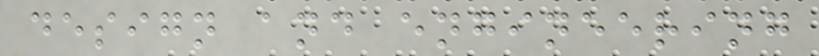design and engineering
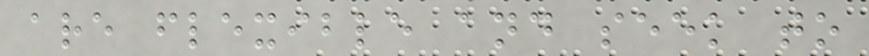are flexible and seek to
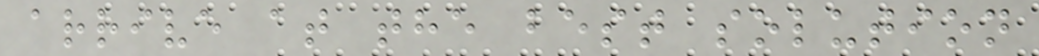arrive at the best solution
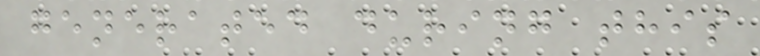generated during this
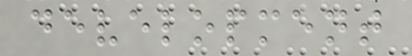development
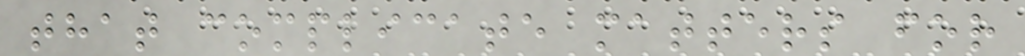that complicate matters for
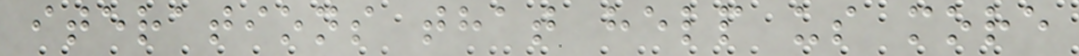iterations that help us more
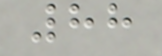88
